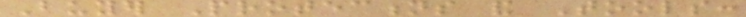Buyer Protections and Tools:
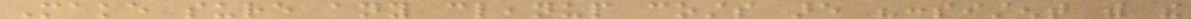Make sure any cleanup costs are "consistent with the
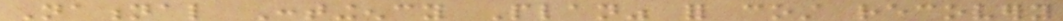National Contingency Plan" for cost recovery
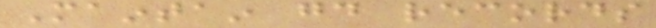Maintain good records
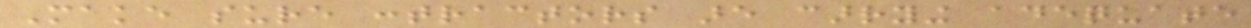Make sure contractors are carrying adequate
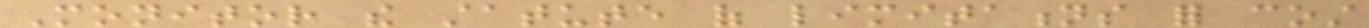Monitor the statute of limitations for cost
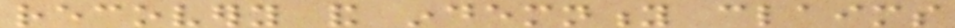recovery and indemnity claims
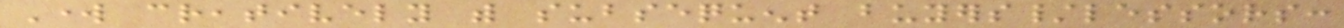Work creatively with subsequent buyers/lessors:
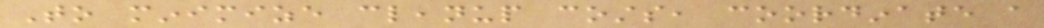To minimize cleanup costs, coordinate a
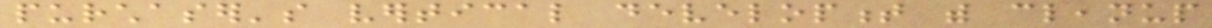purchaser's vertical development with cleanup
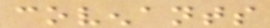covenants
